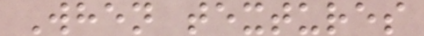When textures
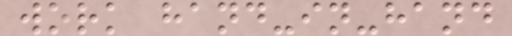work hand-in-hand
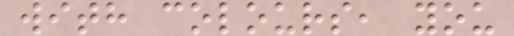with colours, you
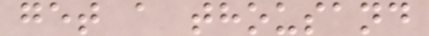get a thousand
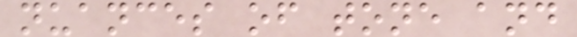nuances of tone and
